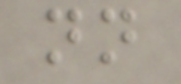nn
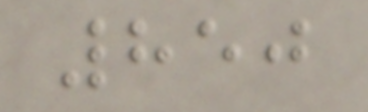850
